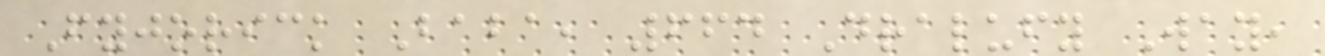Fyjorick Baba, 664 Dralufy Way,
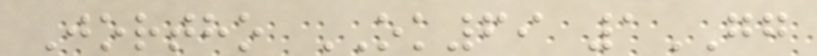Jortho OK69 1GG
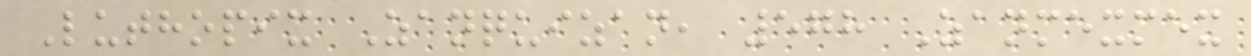Luthopix Zanquizan, 578 Zanmexmex
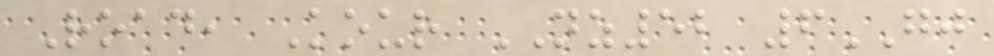Road, Kour NZ52 6GJ
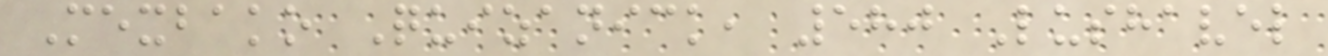Mexbako Quizanick, 580 Lushavel
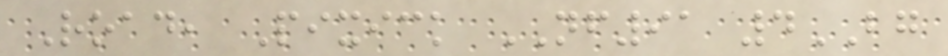Road, Pixick NF91 4BG
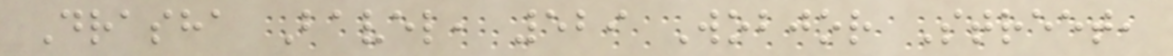Drasha Bavel, 529 Wobjor Street,
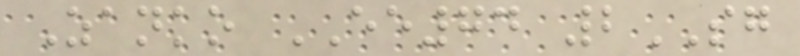Zanko EE74 2SG
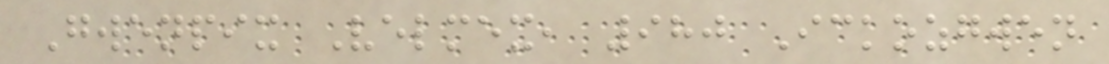Gwenpix Velmex, 980 Ickozgwen
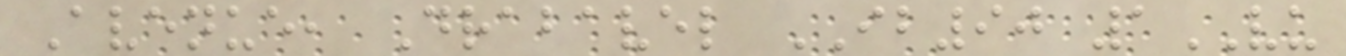Avenue, Drabavel IB90 1VU
